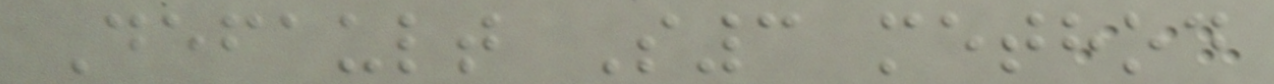Default S3 method
